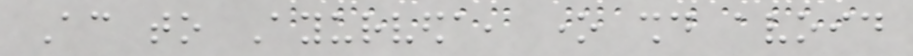According to Ayurveda, one should avoid
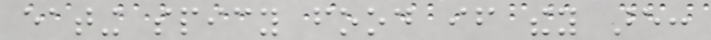eating spicy food if they are:
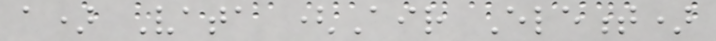a) Vata (Air Element)
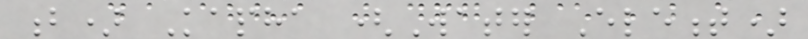b) Kapha (Water Element)
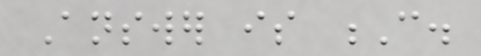Answer is C.
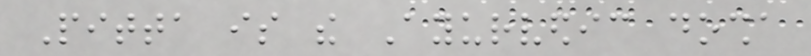Pitta is the Ayurvedic dosha
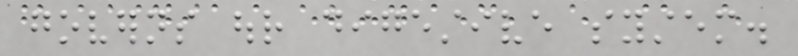governs our digestive system.
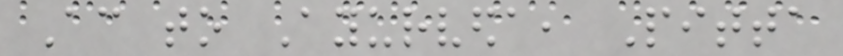According to Ayurveda, Pitta
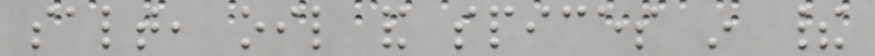salt, oil and spices in their
